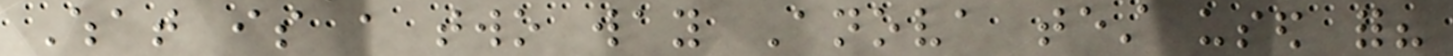What is a two way Anova test used for?
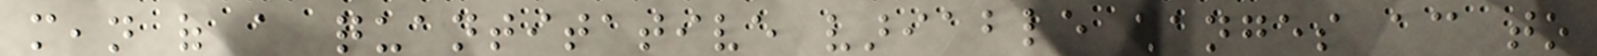mean of a quantitative variable changes according to
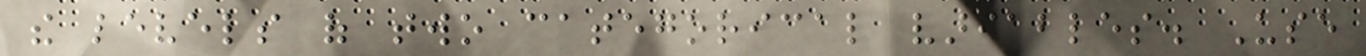the levels of two categorical variables. Use
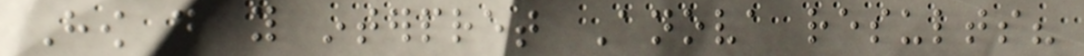How do you interpret Anova results?
